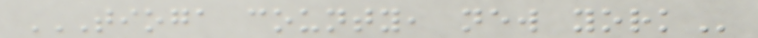TIOGA COUNTY, NEW YORK
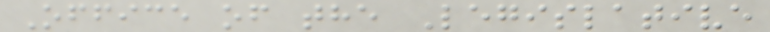Office of the Legislative
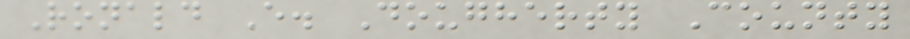Ronald E. Dougherty County
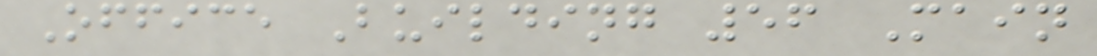Office Building 56 Main
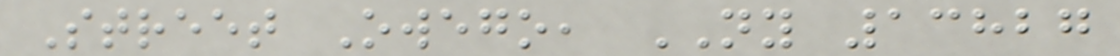Street Owego, NY 13827
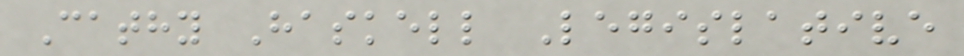Cathy Haskell Legislative
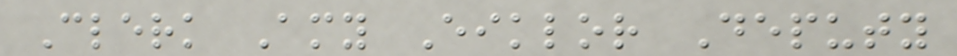Clerk Amy Eiklor Deputy
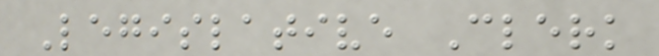Legislative Clerk
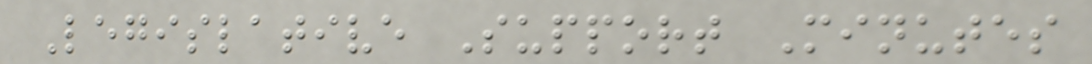Legislative Support Minutes
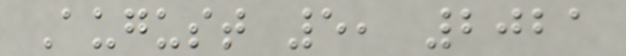August 5, 2021
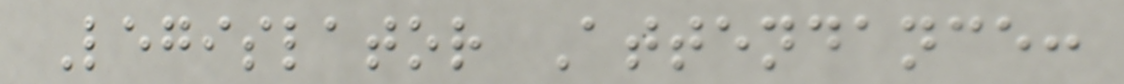Legislator Attendance:
